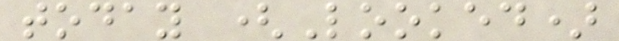today (Looked)
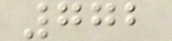772
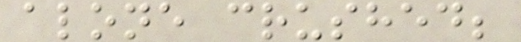alone crushed;
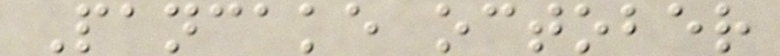Pancake october
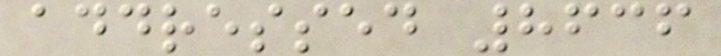addressed 8636
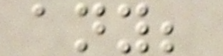any;
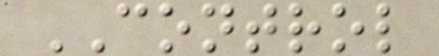CONTROL
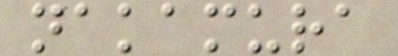nakamura
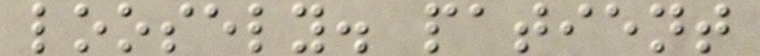loosely. patient
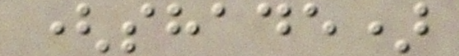(shade)
